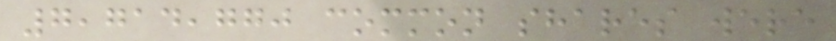7,714,770 common shares were
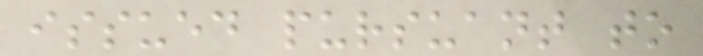issued pursuant to
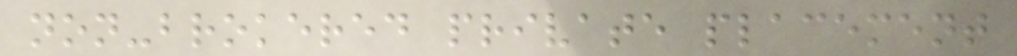non-brokered private placement
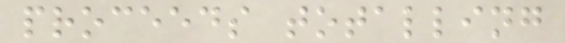proceeds totalling
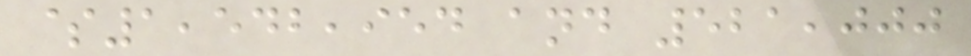$1,542,954 and 521,000
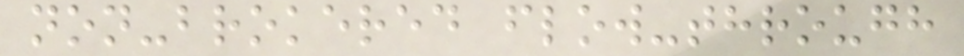non-brokered flow-through
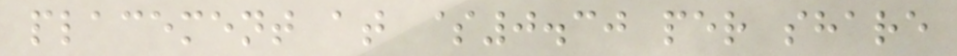placement at $0.30 per share
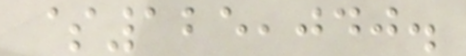$125,040.
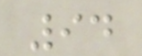94
